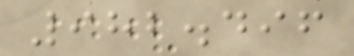982.496
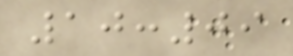10:09
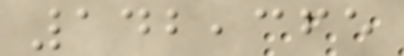142,365
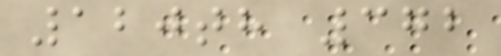120th 372
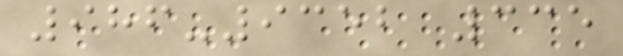986-9352 335
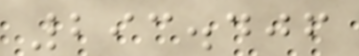293.406
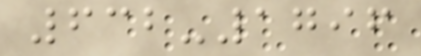632-1796
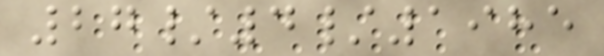27/4/1985
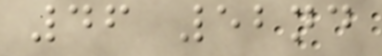46 52nd
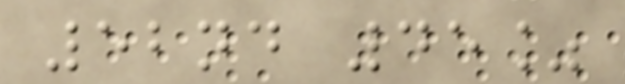52nd 45%
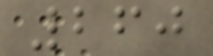260
